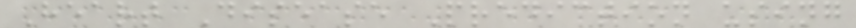Heart Disease Prediction using
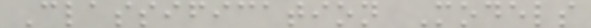Classification Models
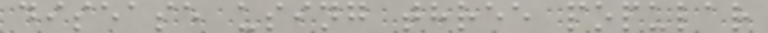disease using three popular
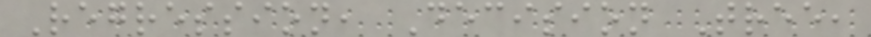Regression, Decision Tree,
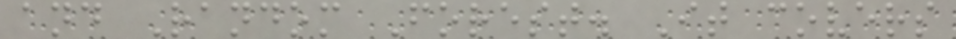and Random Forest. It covers
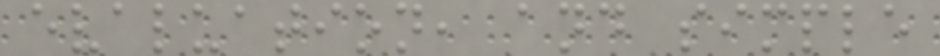evaluation, and simple
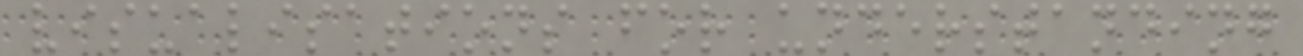visualisations for understanding
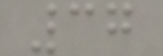37
